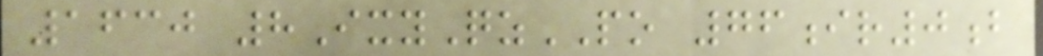1630 8IxyQzPO 76ir0b
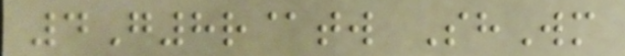4G8r@tw ShWm
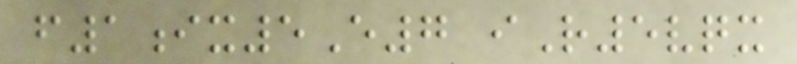f1ix5E7 iR5vqx
